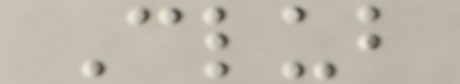Club
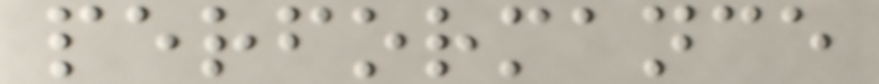performance
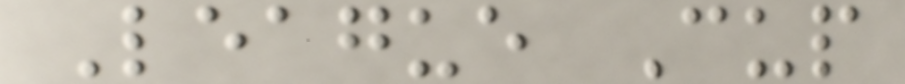League Cup
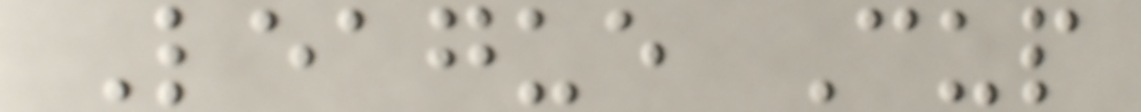League Cup
